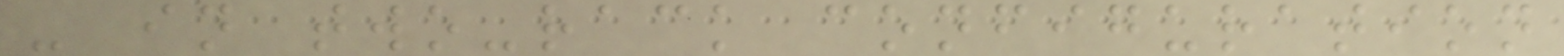- in two-rack configuration
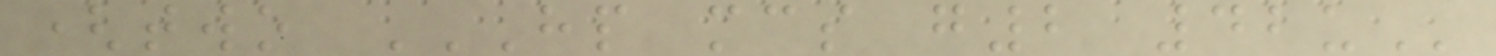(two HP MCS G2 42U
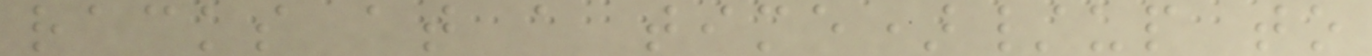racks at a time)/up to
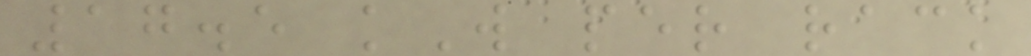17.5 kW per rack
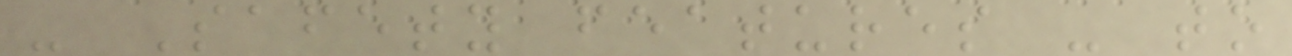- Safety features - to
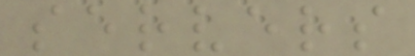servers
